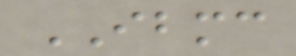IBMC
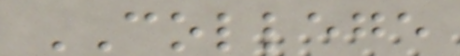COLLEGE
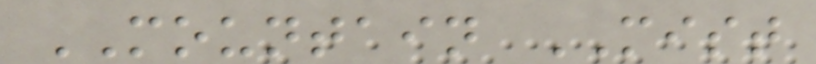MOUNTAIN MIST
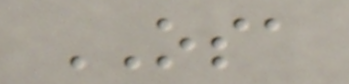OSA
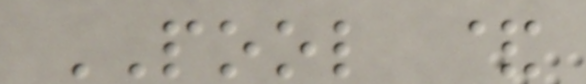POOL &
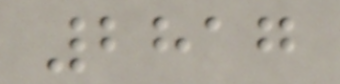2817
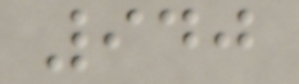940
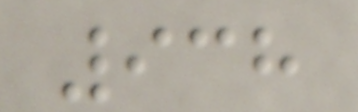938
